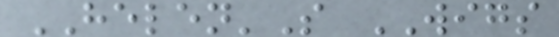HELEN'S WIGS
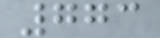773
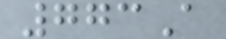773A
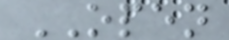OPEN
